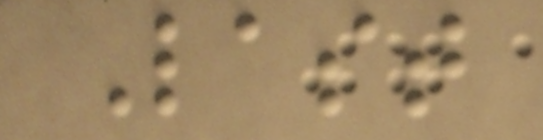Last
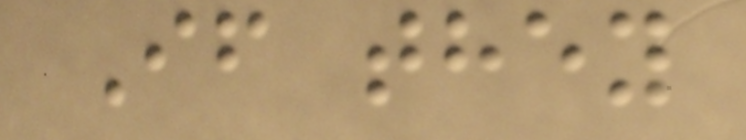If they
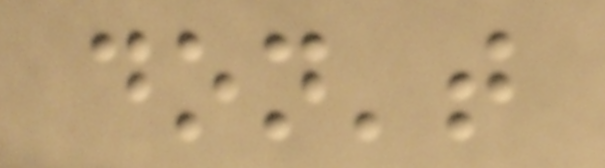don't
